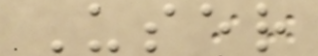User
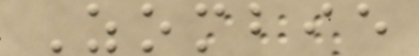Zombie
